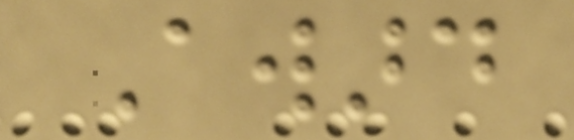Award
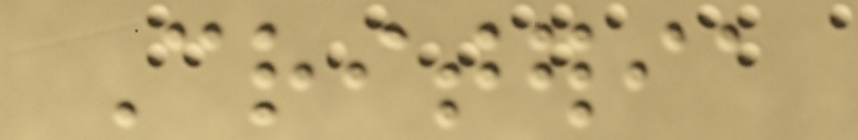Criteria
